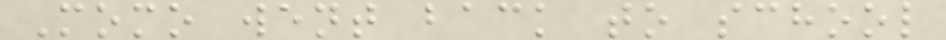Momo went back to school
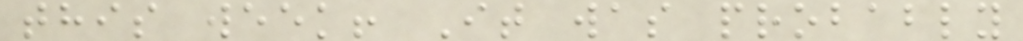this week! It was probably
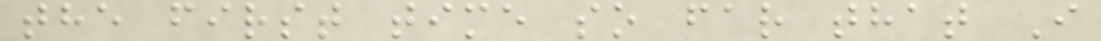the first time so far that I
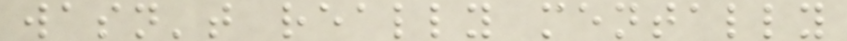wasn't really mentally
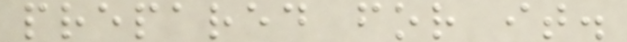prepared for it.
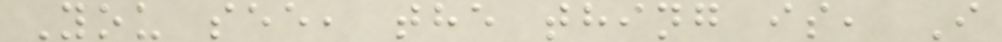You see, the thing is, I
